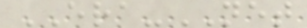ERA-NET
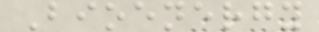Bioenergy
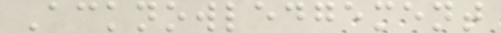Acknowledgement
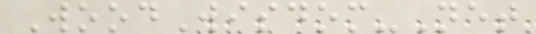WoodWisdom-Net
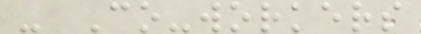- Co-workers
